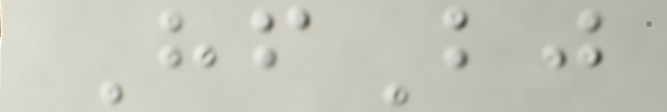HfBj
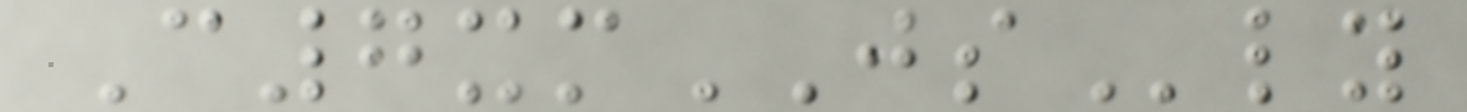C7xmJSly
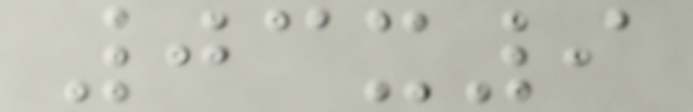03x9
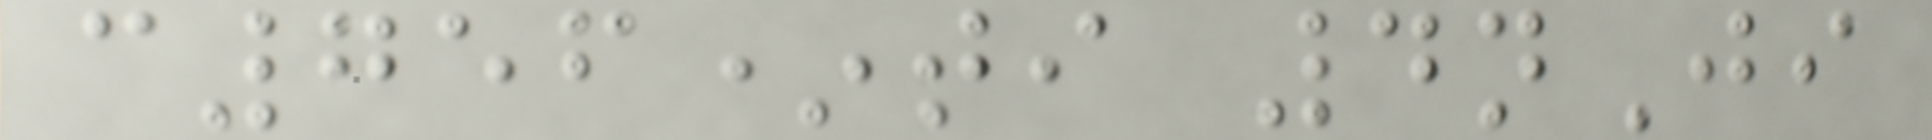c756*ti 4nJi
